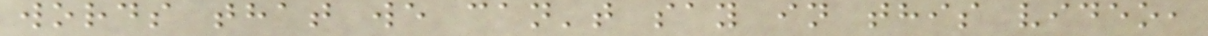words that we can't say in this video,
